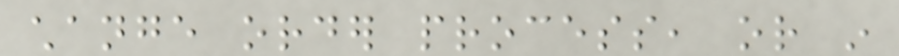change order process, or in
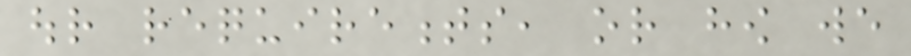our requirements, or how we
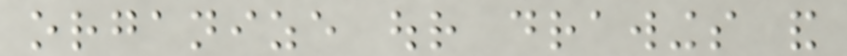organize our drawings and
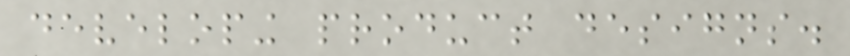developing product designs.
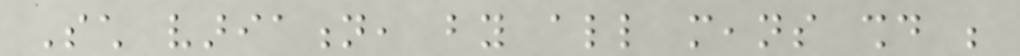Such variation, by all means should be
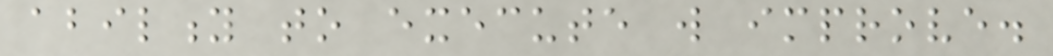ability to execute will improve.
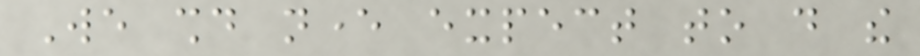We should never expect to do the
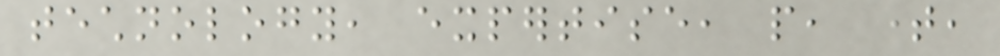technology, expertise, people, time,
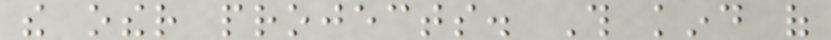the other projects. This kind of
